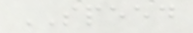SPEED
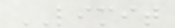LIMIT
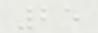25
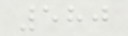580
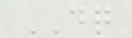DQ
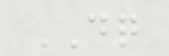DQ
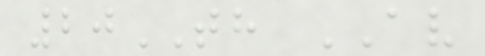20TH AV
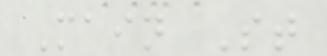Main St
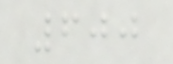600
